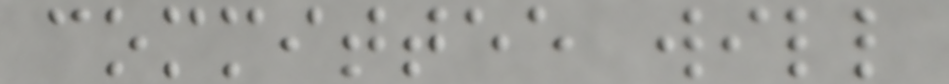committee will
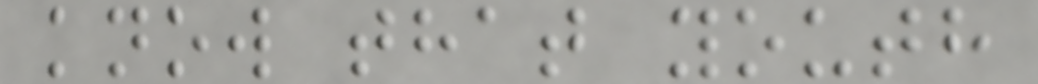know that youth
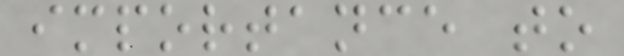importance to
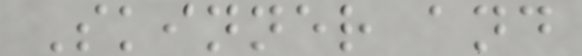Skinner and
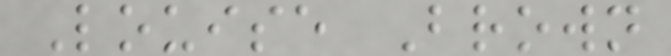Louise Brown
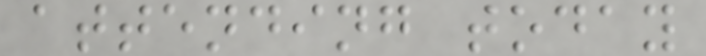attending today
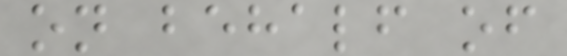on behalf of
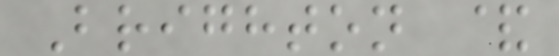Brighton &
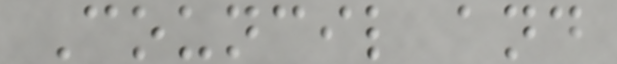Council and
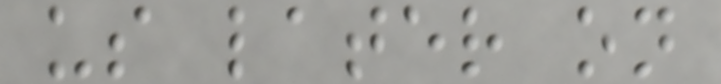us later on
